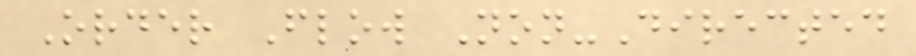Order Flow Non-Directed
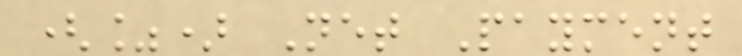(%) Net Payment
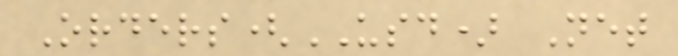Orders(USD) Net
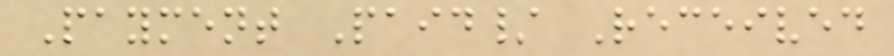Payment Paid/ Received
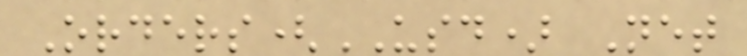Orders(USD) Net
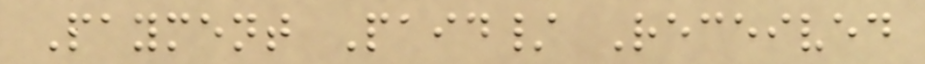Payment Paid/ Received
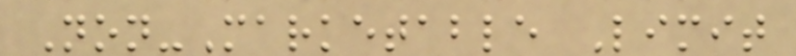Non-Marketable Limit
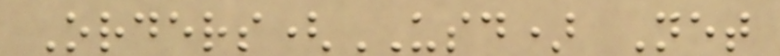Orders(USD) Net
